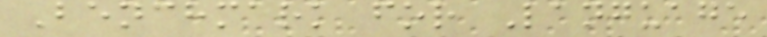Benchmark for Language
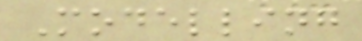Modelling
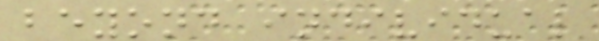beyond individual
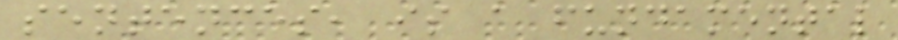sentences, is a fundamental
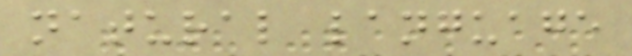natural language
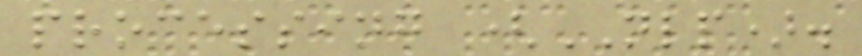processing (NLP).
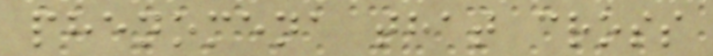phenomena that cross
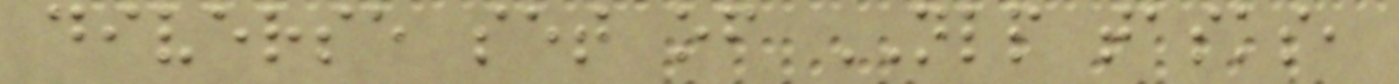diverse set of NLP tasks,
